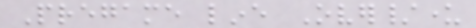Pregame line Over/under
